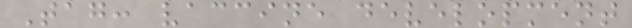Tag: vaccine development
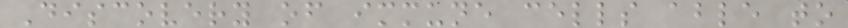Discovery of immune cells able to
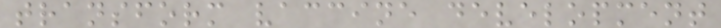transform vaccine development
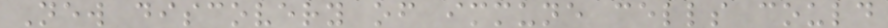New discovery of immune cells could
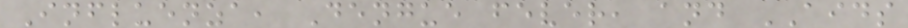Influenza, Dengue fever, and AIDS
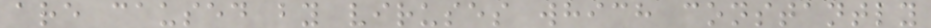are caused by viruses which constantly
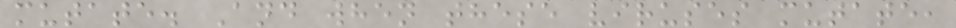mutate. And when these viruses mutate,
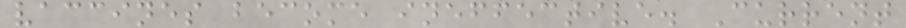vaccines become ineffective. Current
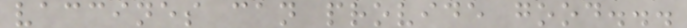vaccines can provide good...
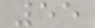55
